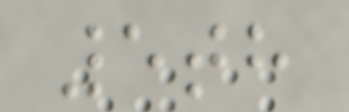5th
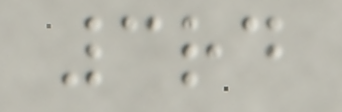3rd
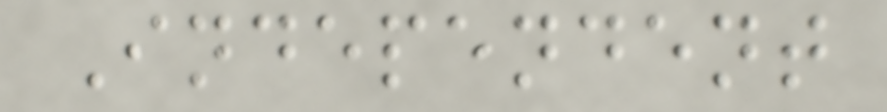Independent
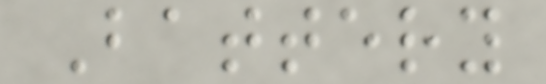Battery
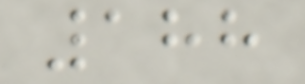188
